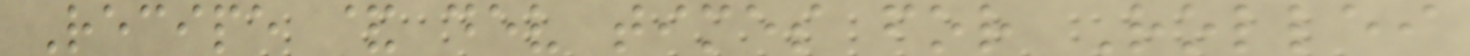Recipe & dev times for Rollei
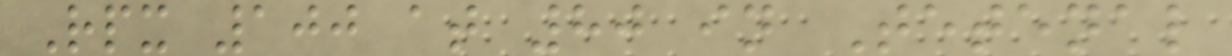Rpx 100 at 80 in Tetenal
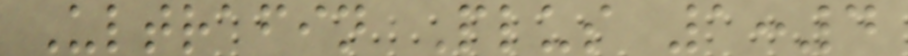Ultrafin Plus 1:4
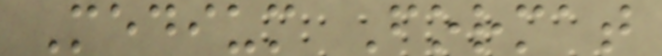Medium Format
